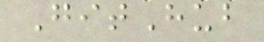GitHub
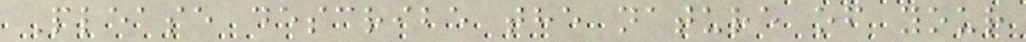Please describe the nature of your
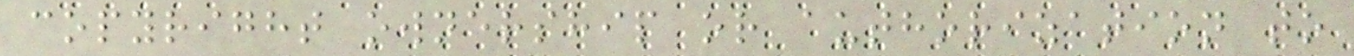copyright ownership or authorization to
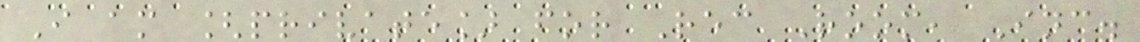I am [private] for Rec Room, Inc.
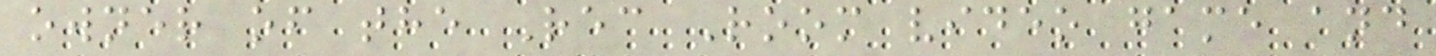owner of the Rec Room video game and
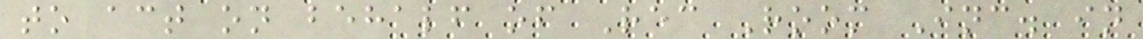to act on behalf of Rec Room Inc. in
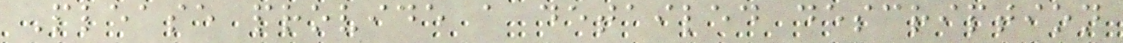Please provide a detailed description
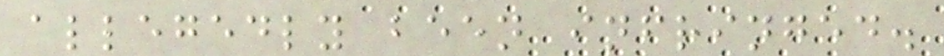allegedly been infringed.
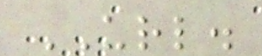URL.
